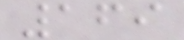169
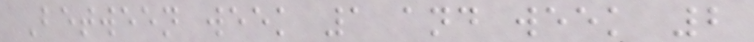Between week 1 and week 2
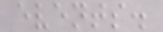events.
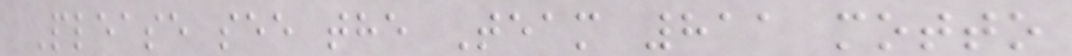Please see the Team 811 motto
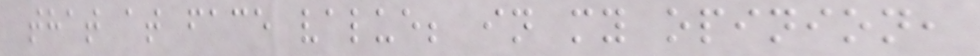that at face value; in my opinion,
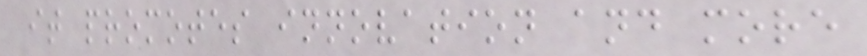it promotes innovation and more
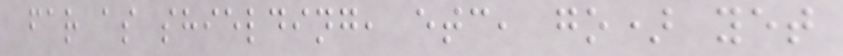far as shielding, etc, go) yet
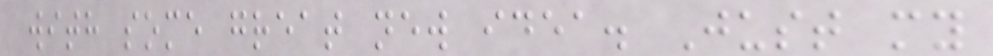with some great new idea. Just my
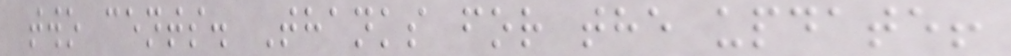two cents. Thanks for the update!
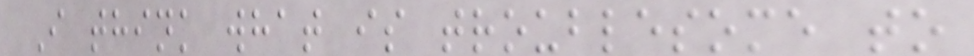I think what is troublesome to
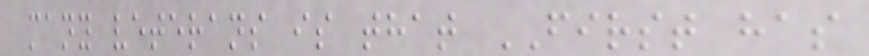many veterans is that FIRST has
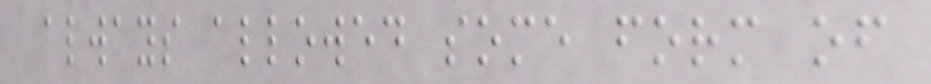always allowed some form of
